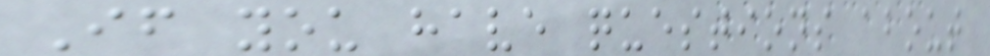If you have questions about
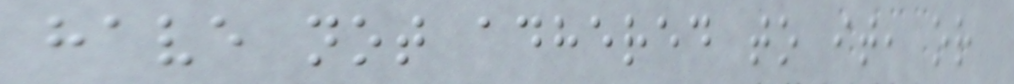have not adhered to it, or
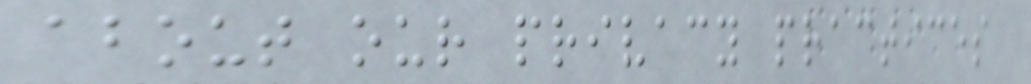about our privacy practices
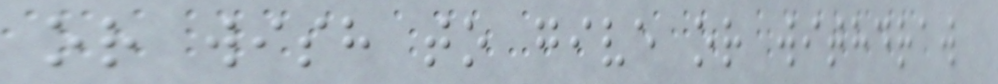or wish to give or withdraw
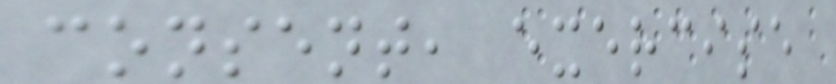consent, exercise
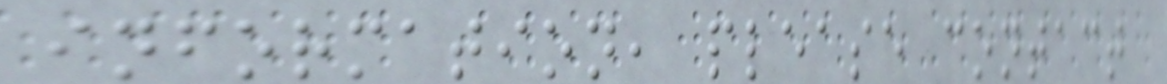information, please contact
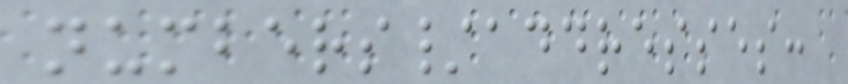numbers/addresses:
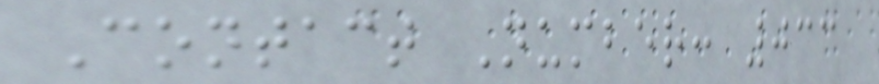Contact Number: 033
